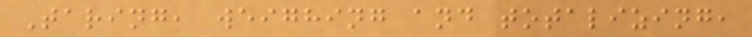Taring, weighing and totalizing,
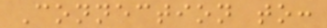Connection to:
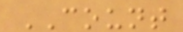COUNT
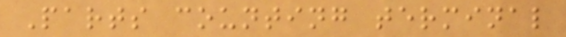Parts counting terminal
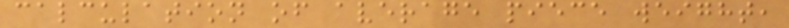calculation of average piece weight,
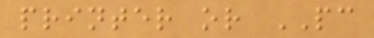printer or PC
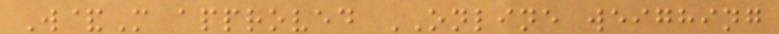W&M approved ONLINE weighing
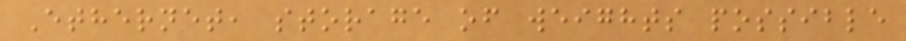Ethernet, storage of weights possible
